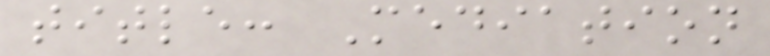title: Mediation
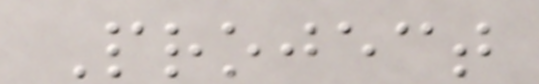Project
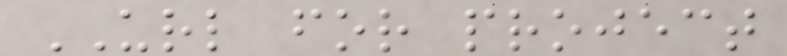URL for project
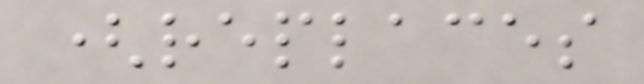(replaces
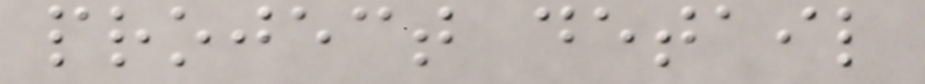project detail
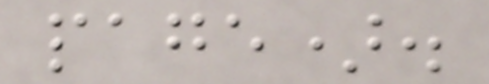page).
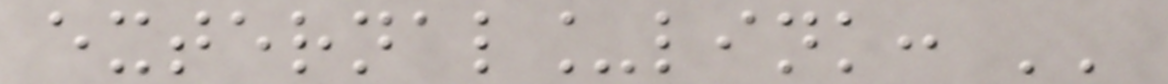external_link: ''
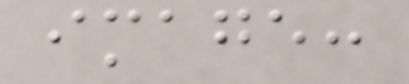image:
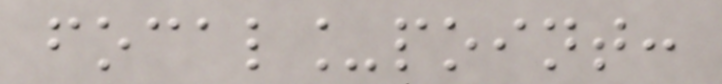focal_point:
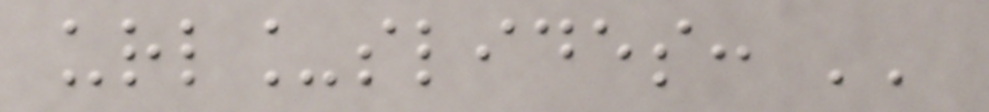url_slides: ''
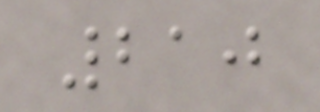210
